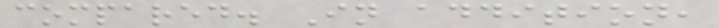compared. In addition,
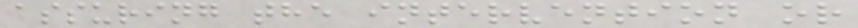assuring the intervention or
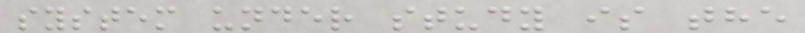system under study is the
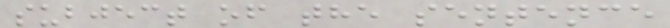subject of the sentence
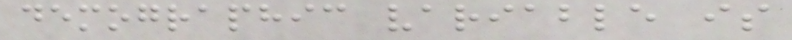demographic variable is
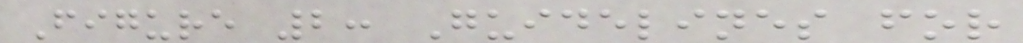Figure 2: Guidelines for
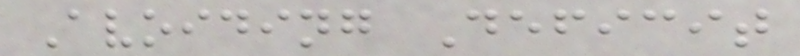Avoiding Deficit
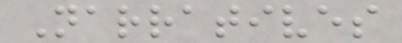Narratives
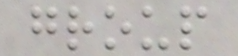group
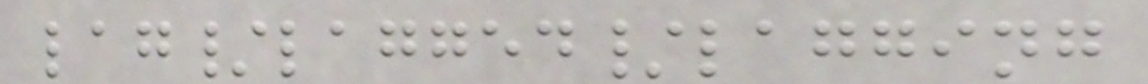lag/lagged/lagging
